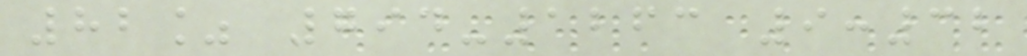82% 794-1263 9:32
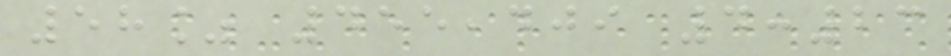58% 455,409 4:23
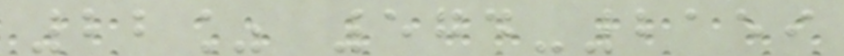22% 574-2159
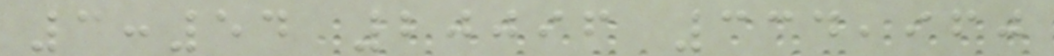3:54 20096 334,960
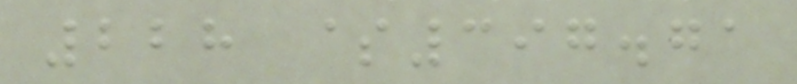228 $397.71
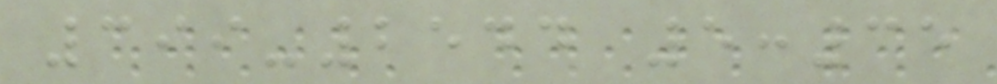399-2544 5:35
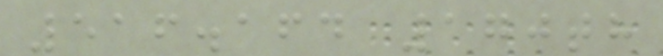516.164 170th
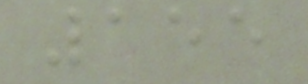155
